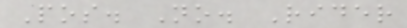Pos. No. Rider
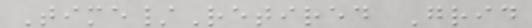Time/Retired Grid
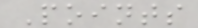Points
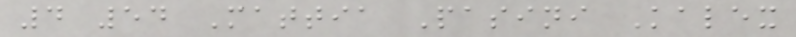4 54 Mattia Pasini Kalex
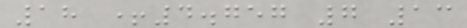18 +4.757 7 13
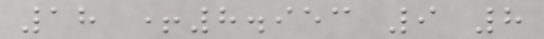18 +8.953 9 8
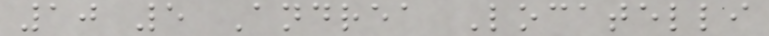10 5 Andrea Locatelli
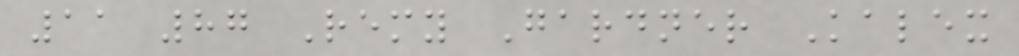11 87 Remy Gardner Kalex
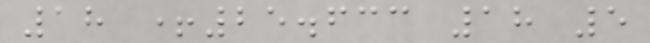18 +25.633 18 5
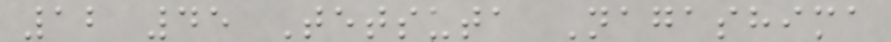12 45 Tetsuta Nagashima
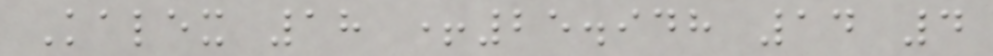Kalex 18 +25.948 14 4
